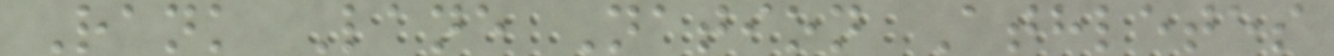Rank Lane Nation Athletes
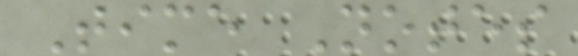Time Notes
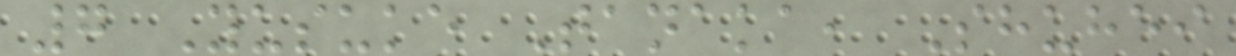7 Yusuke Tanaka, Shuhei
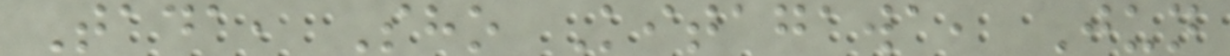Tada, Sho Kitagawa, Jun
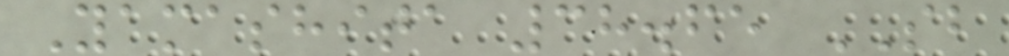Yamashita 38.65 SB
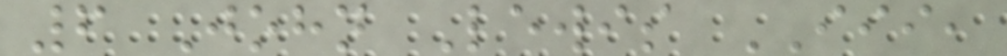6 John Lewis III,
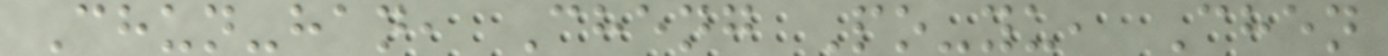Chun-han, Cheng Po-yu, Chen
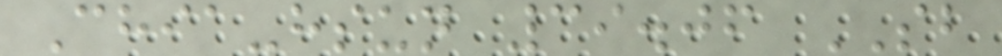Chia-hsun 39.06 SB
